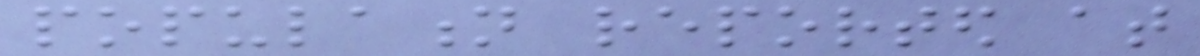population reported at
